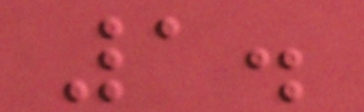1.
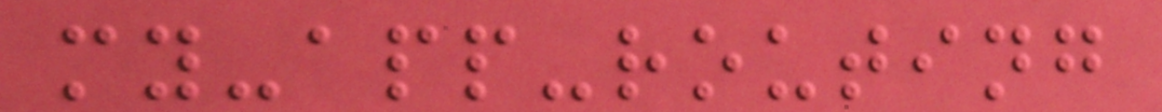my-app-routing
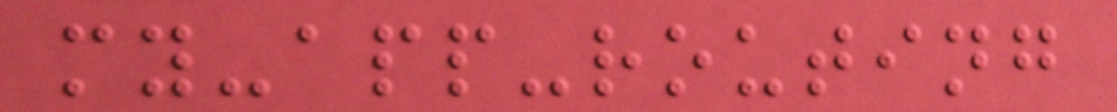my-app-routing
